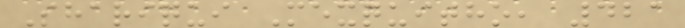Shariqui Mexquitho, 421
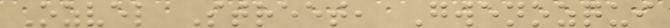Ozvel Street, Gwenozqui
